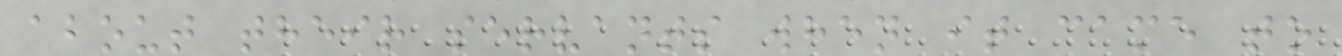about their servants when it came to
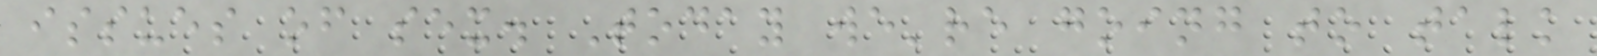issues of sex. Today we're going to talk
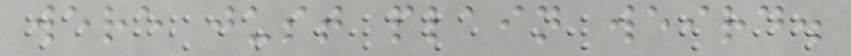were just plain weird.
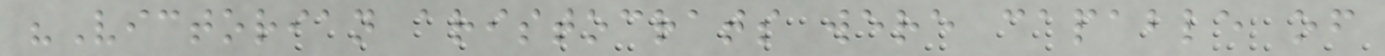"Victorian aristocrats were capable of
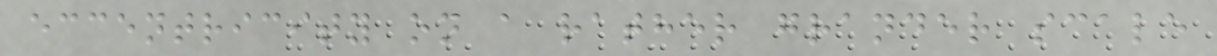eccentricity on a rather grander scale
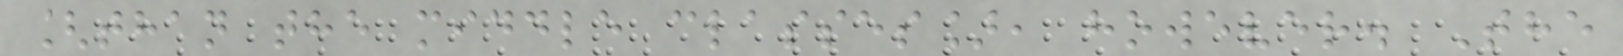[than the middle classes], however. The
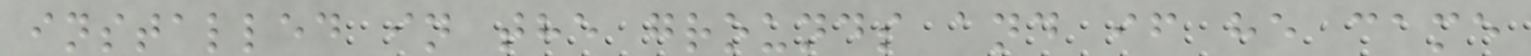installed in the grounds and if he came
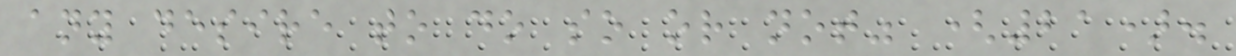any desire to do so or not" (21).
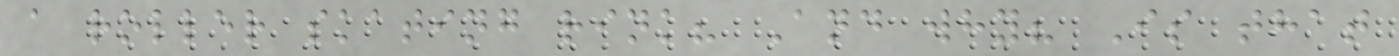a roller skating rink? And why? Is that
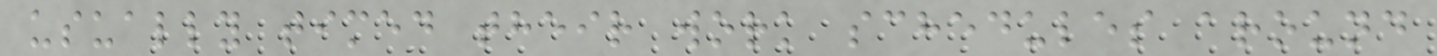usually timed their work schedules around
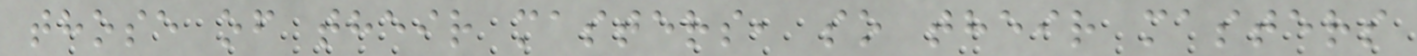those of their masters, so their masters
